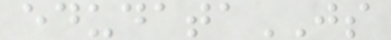edudataJS
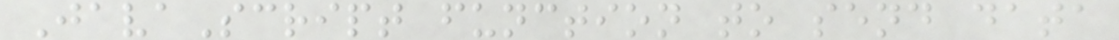JavaScript function to send data
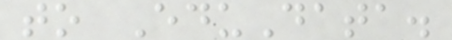to EduData.
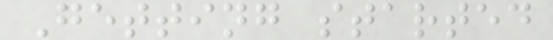Getting started
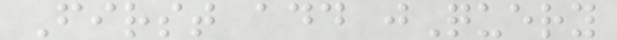First add jQuery
